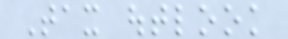Tax outlook
